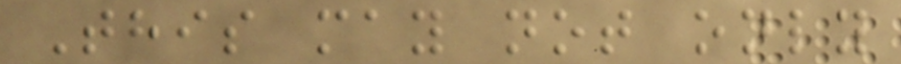This may not only
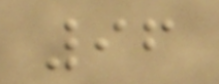96
